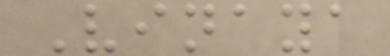Vinaya
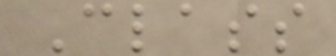Class
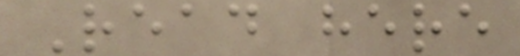Read here
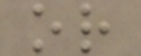or
